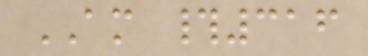AM #316
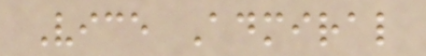Vice Admiral
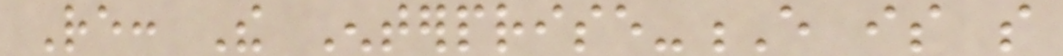Re: The Enterprise-E is so
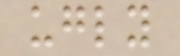ugly
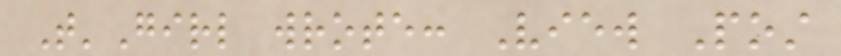T'Girl wrote: View Post
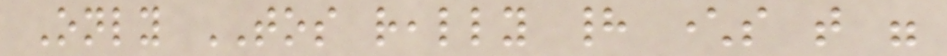Only TOS really had characters that were
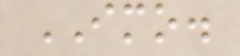IMO.
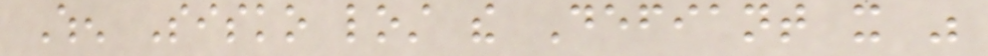When Sisko lost the Defiant it was
